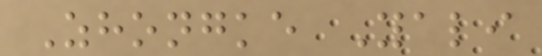Zhongke Yali
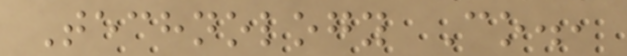Technology Co.,
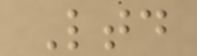Ltd
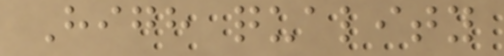High quality
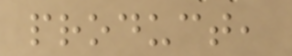product,
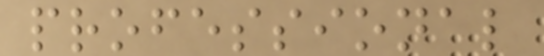professional
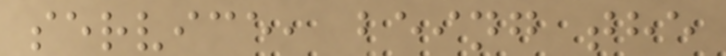service, being the
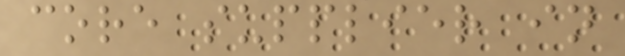core supplier in
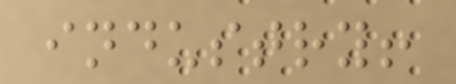industry!
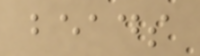beads
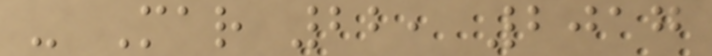- Mar 22, 2017
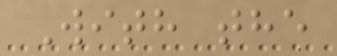With the
